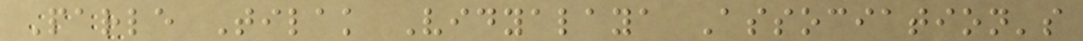Parle Tilak Vidyalaya Association's
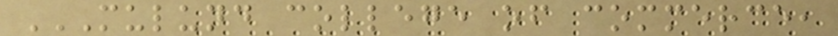MULUND COLLEGE OF COMMERCE,
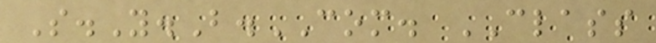S.Y.B.COM. CLASS
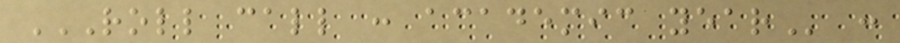ROLL CALL : ACADEMIC YEAR :
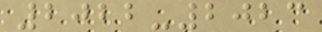2022-2023
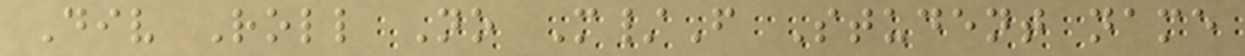Div Roll No M/F Student name
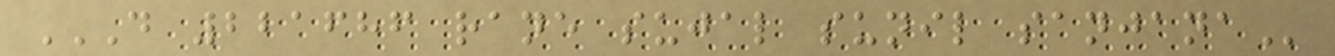D 221686 RANE SUJAL SUNIL SANJANA
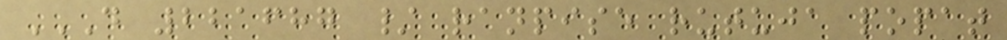D 221687 / RANPISE RUTUJA POPAT
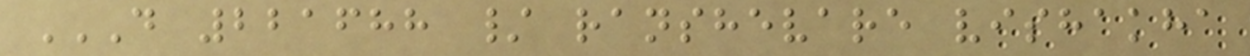D 221688 / RANSHEVARE VISHAKHA
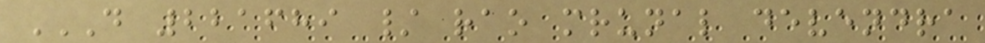D 221689 / RAO MRUNAL DEVENDRA
